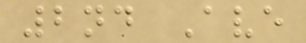2nd Ave
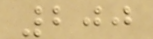200
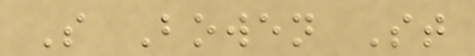S Bowen St
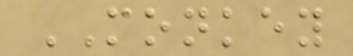MONKEY
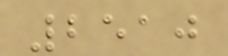2510
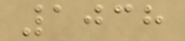1038
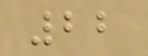22
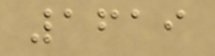1619
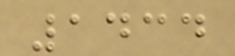1434
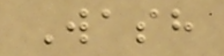Wash
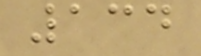134
